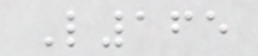L165
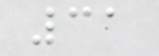31
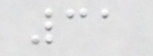31
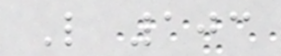L 103
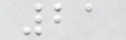21
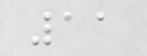11
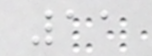11
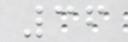36
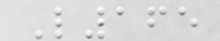L165
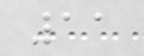11
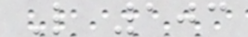L 103
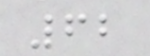62
